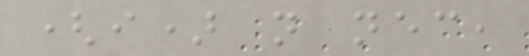(i) not necessary,
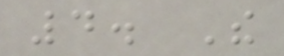4. The
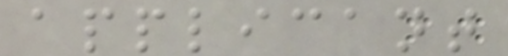applicant
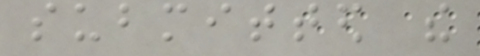submitted the
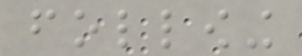following
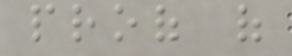proof of
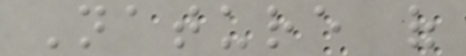Nature of
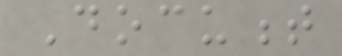Document
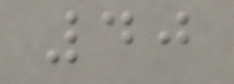40
